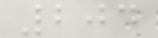204
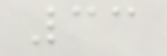33
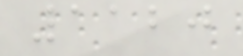1120
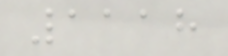1118
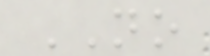NO
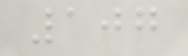107
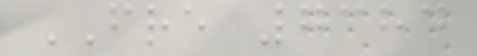FRE 7384
